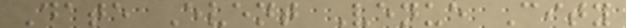Date Event Venue City
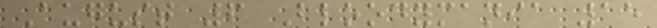August 6 Bloodymania 15
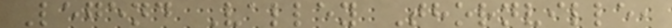Legend Valley Thornville,
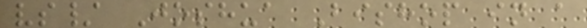vs/ Joshua Bishop in a
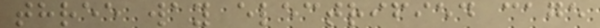three way electrified cage
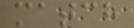match
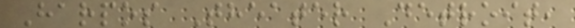Harpos Theater Detroit,
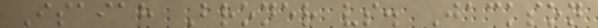Isaiah Broner vs. Jackson
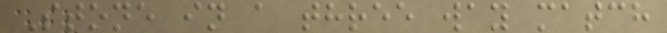Stone in a three way match
